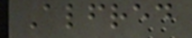Alfred
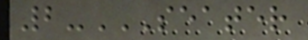2-SEATER
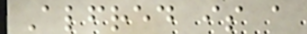Alfred is a
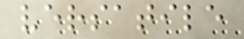versatile
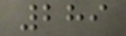289
